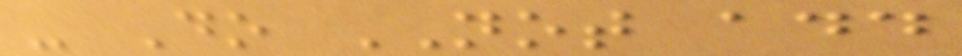- Do NOT add
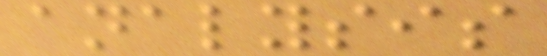analysis
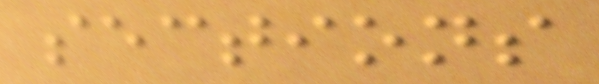sections
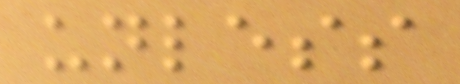unless
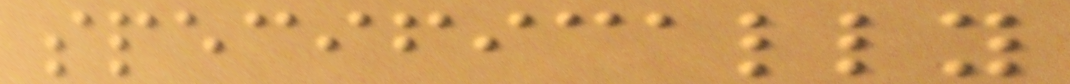specifically
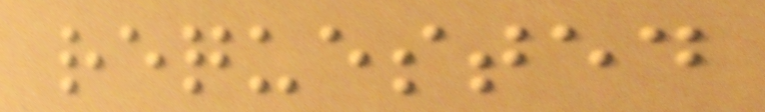requested
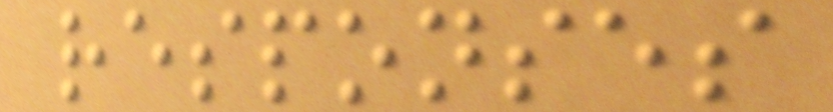responses
